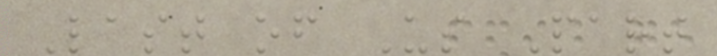Last of Us Part
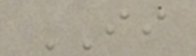II
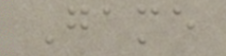Game
